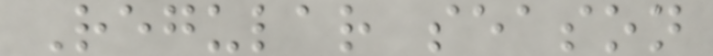Regular season
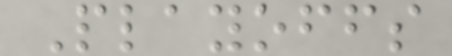Playoffs
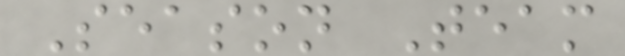Season Team
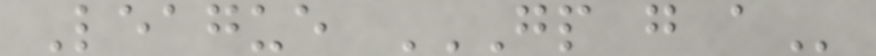League GP G A
